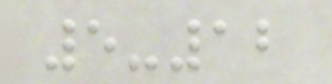5-12
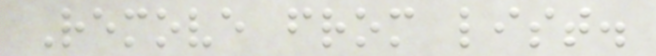Remove from list.
